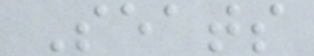Seats
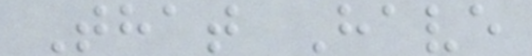That Have
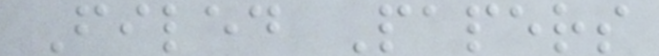Filed Papers
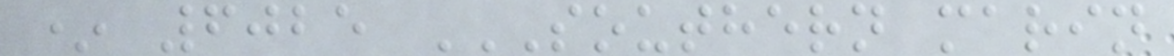* 6025 SOUTHERN MARIN
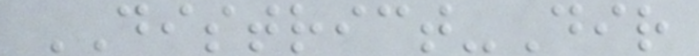DISTRICT-Dir
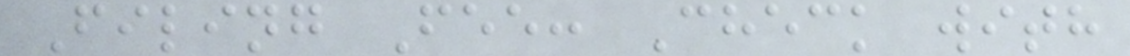Filing Fee: Check with
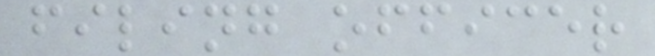filing officer
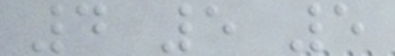4 5 5
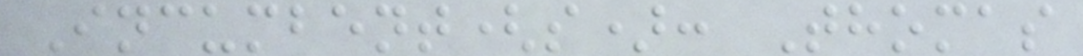Incumbent(s): Thomas
